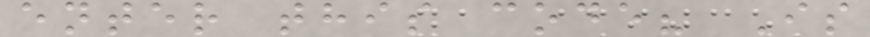enter this code? Is
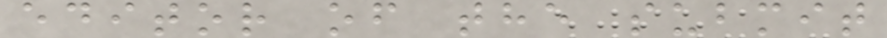editor of the submit
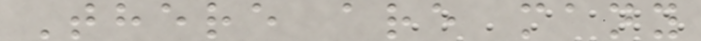There are many
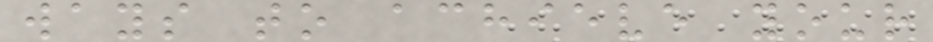ways to achieve your
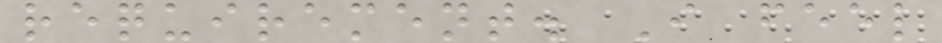requirement. I feel
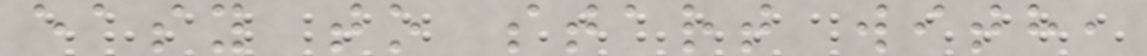easy to start with,
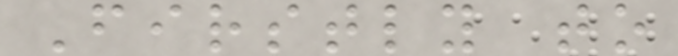Firstly to
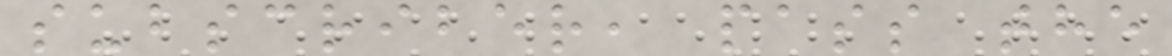subscriber, pass the
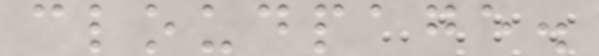cloudpage.
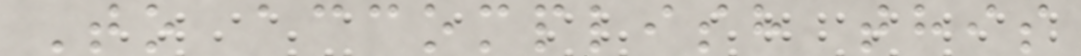To accomplish this
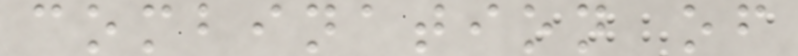combination of
